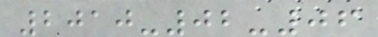2010-02-06
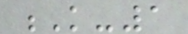K-1
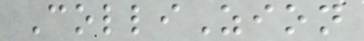ColliZion
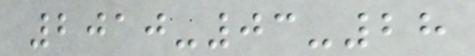2010-03-28
